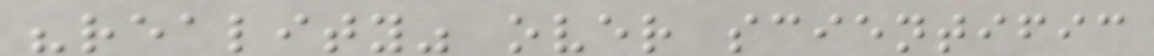"reality" over scientific
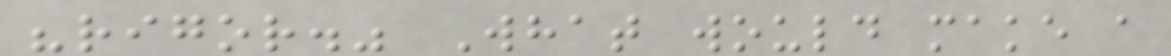"rigor." What would make a
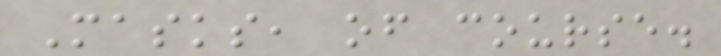Masks, of course.
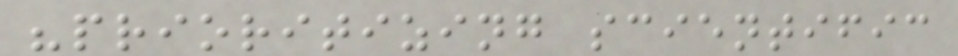"prioritizing scientific
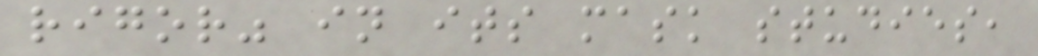rigor" in its mask studies,
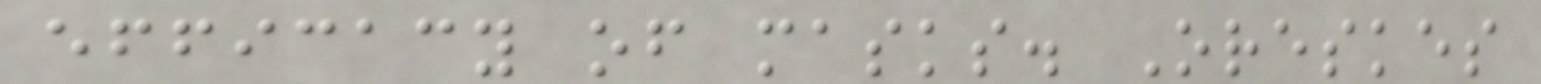efficacy of masks. Oreskes
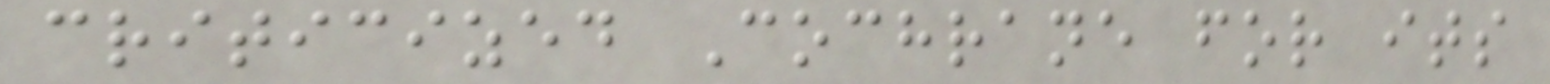criticized Cochrane for its
